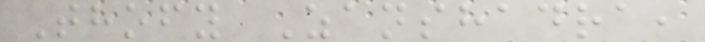Thofy Zanshadra,
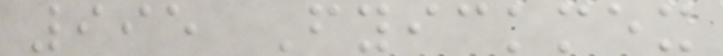995 Fyickmex
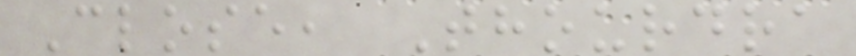Close, Thourdra
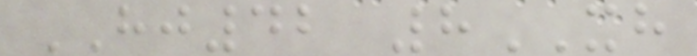HJ42 8XH
